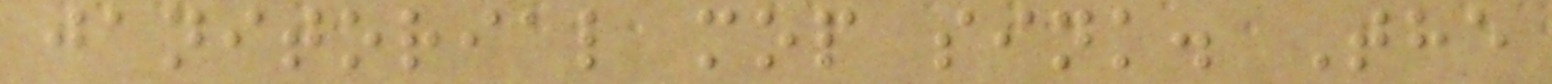janitorial mop sink. The
